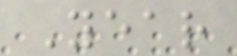Year
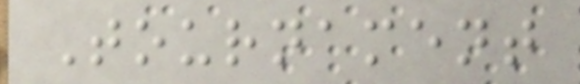Tournament
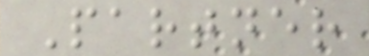Partner
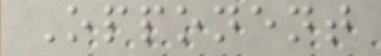Opponent
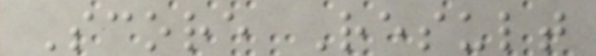Score Result
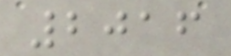2016
